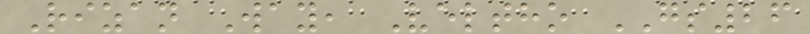Rizan Way, Veltho GS26
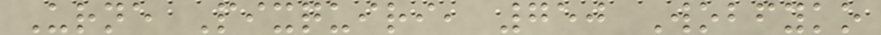Urne Pixquiri, 750 Wobfyko
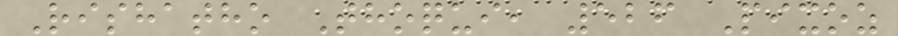Rishatho Thoqui, 526 Pixoz
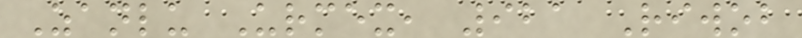Zanlu Urmex, 921 Riwob
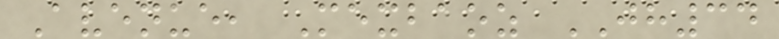Avenue, Mexbaoz JH34
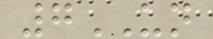7UN
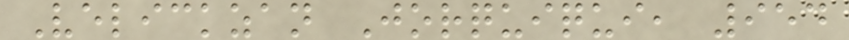Velickzan Jorquiqui, 954
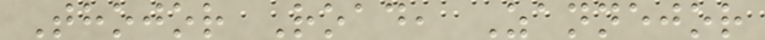Thojor Road, Zannejor
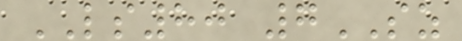LS80 7SZ
